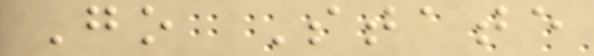Go State
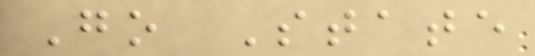Go State
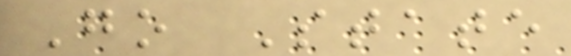Go State
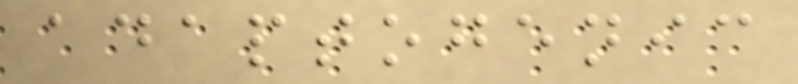adaptogenic
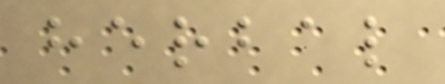herbal
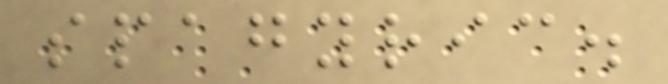spagyric.
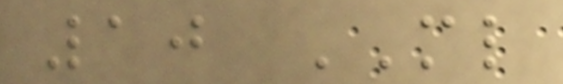10 ML
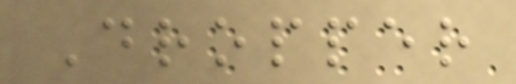Dropper
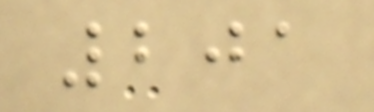201
